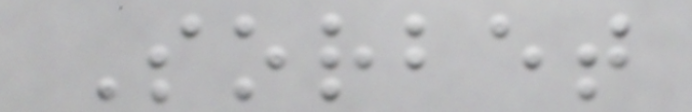Sorbet
